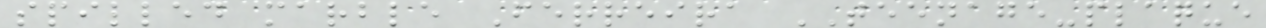spilled marble Ferreira TEENAGE-plaque
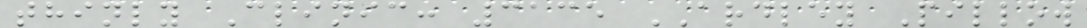thinly Clinic: 3135 ARDLEY Pillow
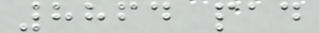8864 pad
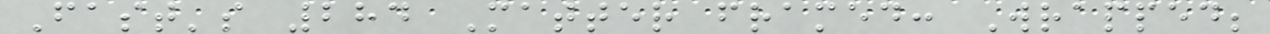Fast's 284 Matter framed: Wrapped;
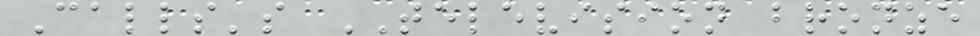Calls's TELEVISION bronze
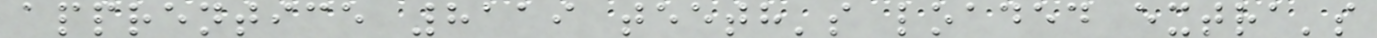apprentice 8119 teeth's loaded extra's
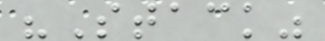"Stack"
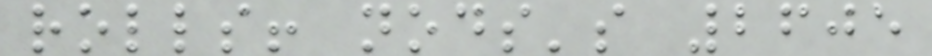rolls! nods's 2605
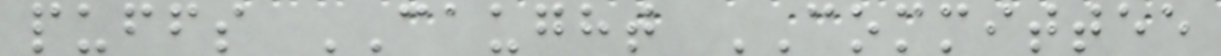puffs CAUGHT COMMITTEE
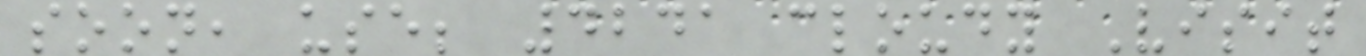soon, use; 4241 cloudy Visit
